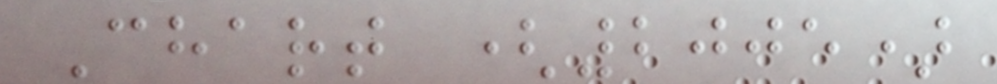Chart (2005)
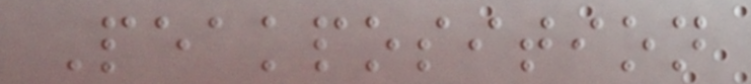Peakposition
